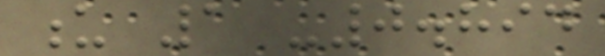u 1 -0.894
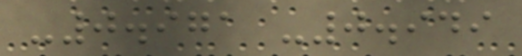-0.971 -0.949
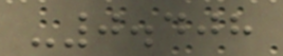-0.408
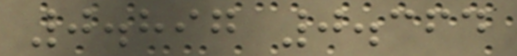0.897 0.364
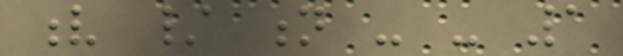v / n - - 1
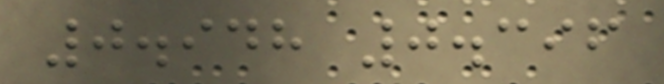0.948 0.396
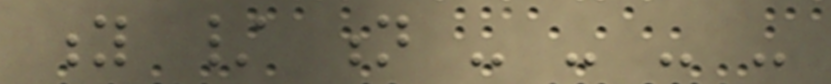y / n - - - -
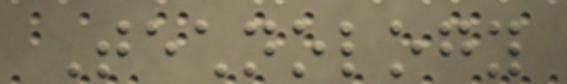Technology
